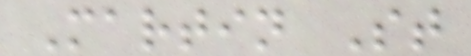Martin St
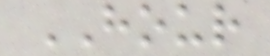HOUR
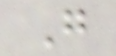G
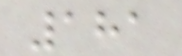181
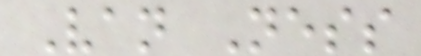Van Ness
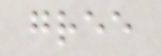gree
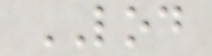LOD
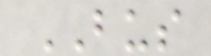BUS
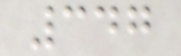347
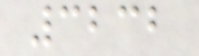3232
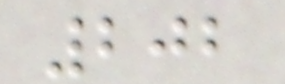202
